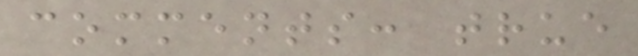comments: true
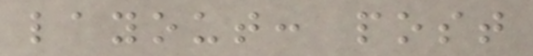layout: post
